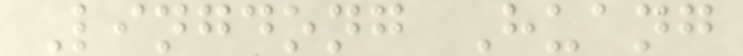Lingdong Huang
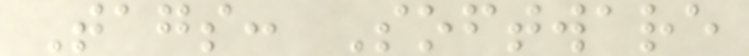Tags: Software
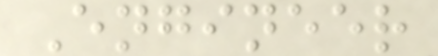Engineer
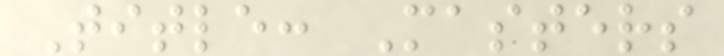Title: Masters
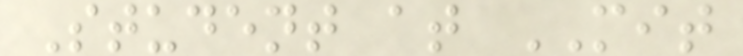Student at MIT
